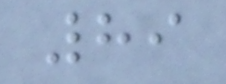89
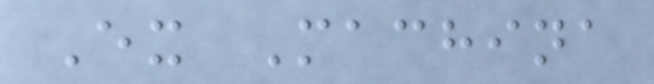Ex Machina
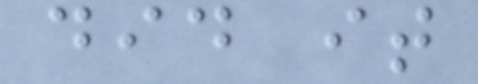did it
